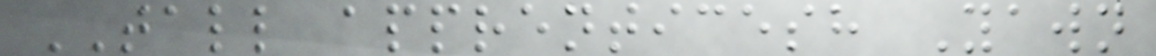TALL apprenticesh Yawn
